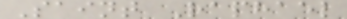Saint Raphael
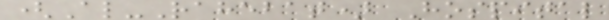(Al-Rahebat) Hospital
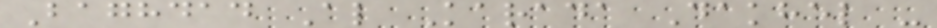Baghdad Al Karada Dakhel -
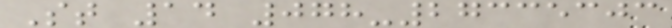St 14 078-27335303
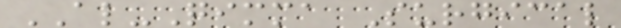AL-Qimma Surgical
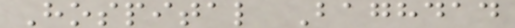Hospital Baghdad
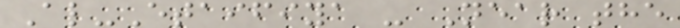Al-Etaifiya - Near the
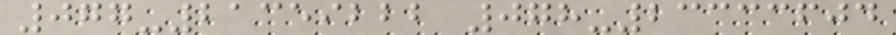077-21359222 078-23333604
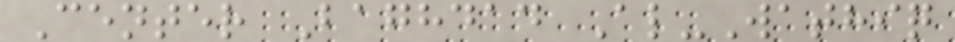Center Baghdad Al-Wathiq
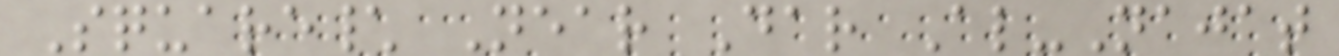Square\ Near Dar Al-Najat
